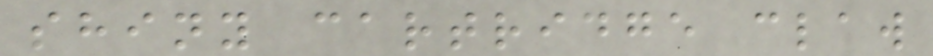shiny cartridge claw
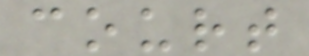court
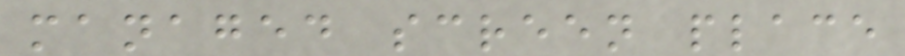managed screen place
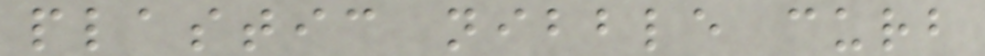plastic nibble curb
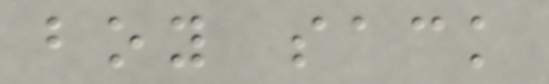boy sack
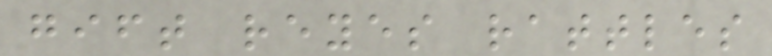gift reyes rattles
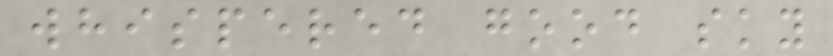whispered good sky
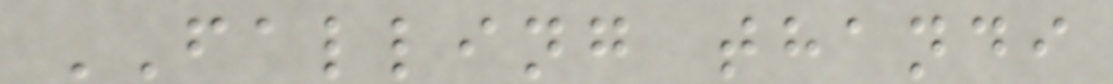FALLING thandi
